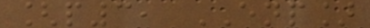[p3, ENP]
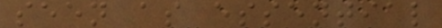seen as essential
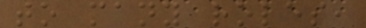to many roles,
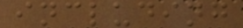including
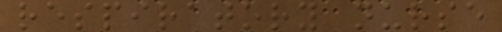respiratory nurse
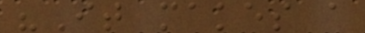"It makes a
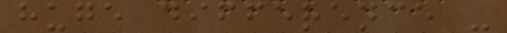huge difference -
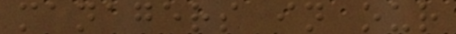managers in our
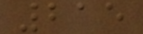215
